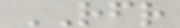RFR
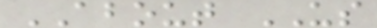ABOUT US
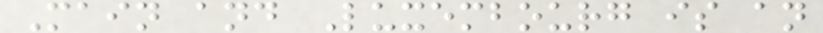Main and Luxembourg is an
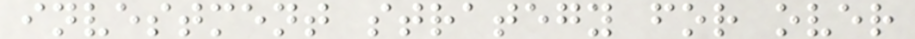investment strategy for over
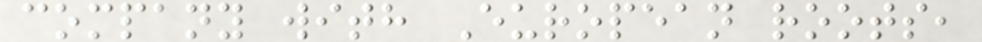company with European roots,
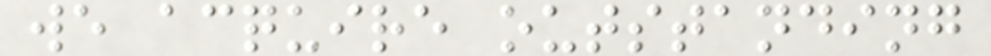we acquire outstanding
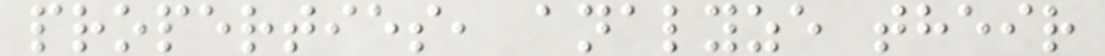properties, analyze their
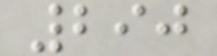290
